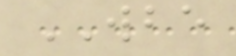WBE
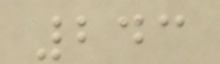243
